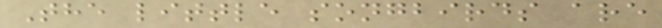The little songbirds are
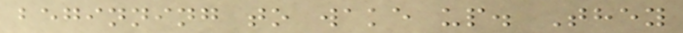beginning to wake up. They
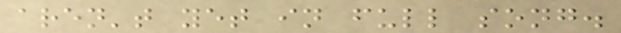aren't yet in full song.
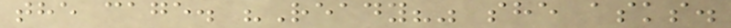the cage. "Ready?" she asks.
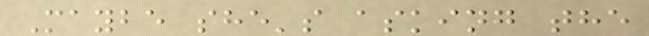Maybe she's asking the
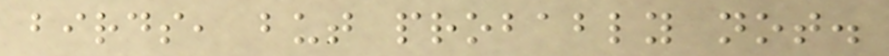birds, but probably not.
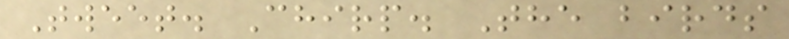Tweet. Chirp. The birds
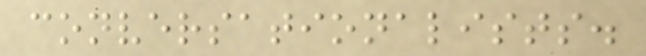conversationalists.
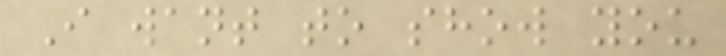I want to show you
